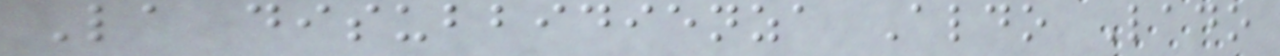La disubbidienza Aldo Lado
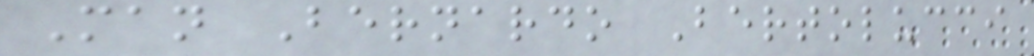Man Bernardo Bertolucci
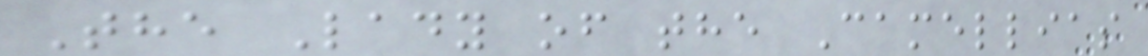The Lady of the Camellias
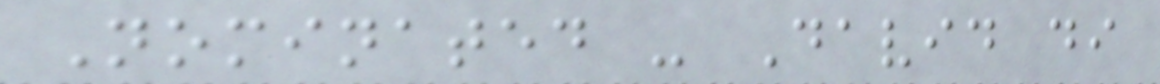Nominated - David di
